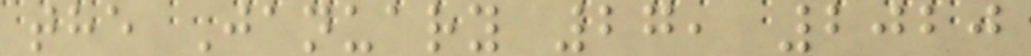the January 27, 2020
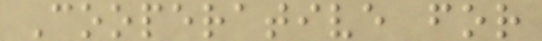Cooperative for
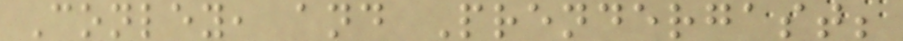Conley, and Prendergast;
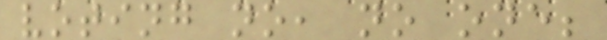voting no, no one;
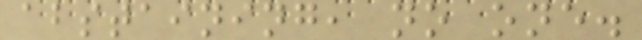abstaining, no one.
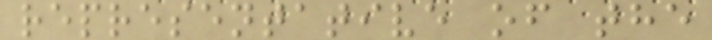representative of the
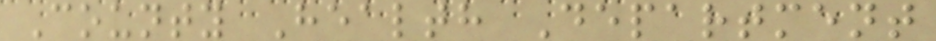County Health Department
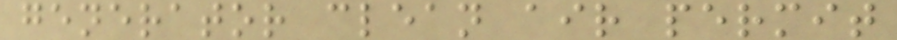generator clean air permit
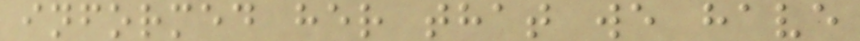informed her that we have
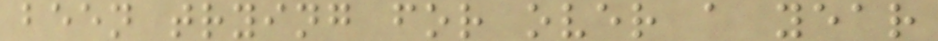been trying for over a year
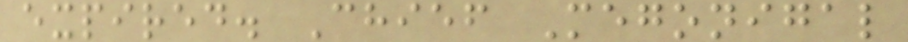expired. Chief Megonigal
